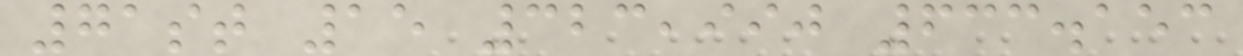71st 15 323,990 633.153
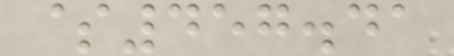$457.41
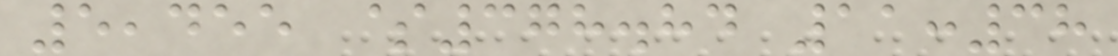5,455 $378.84 11:38
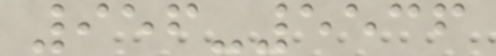956-5536
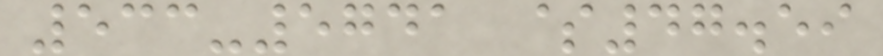533-5741 $47.59
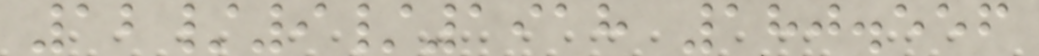12/9/1918 180.556
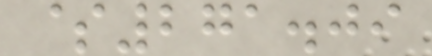$271.09
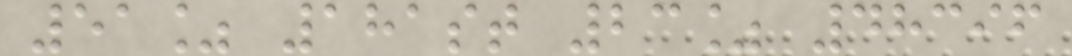51% 181st 23% 48396
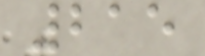215
